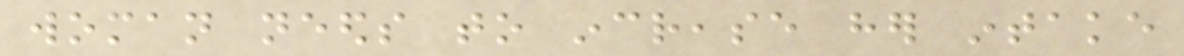woman needs to increase her intake
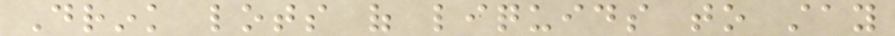Drink lots of liquids to stay
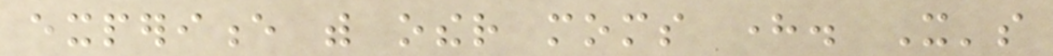experience with other moms here. It's
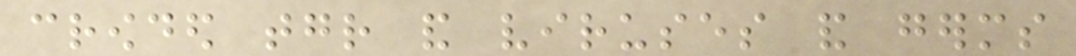crowded together and viruses and germs
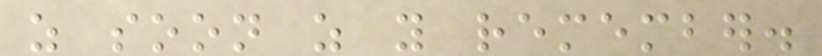as soon as you remember.
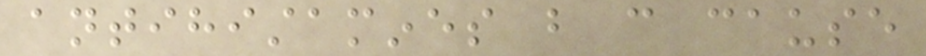antihistamines but can cause
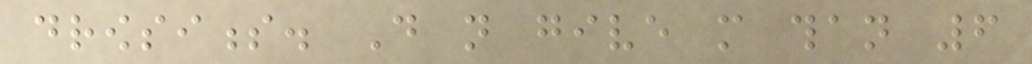drowsiness. Do not give more than 6
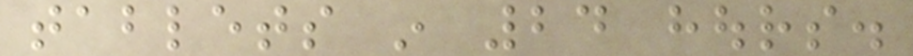tablets in 24 hours.
